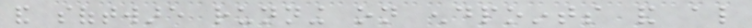and software running on endpoints and also
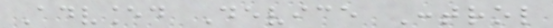Advanced Device Control
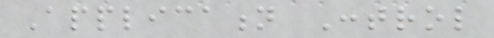Application Control
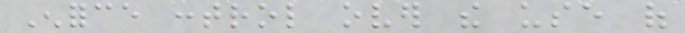Enforce control over the use of
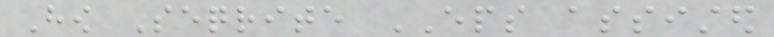How Seqrite EPS assisted
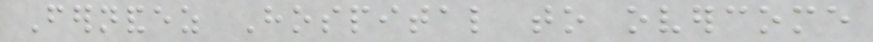Fernandez Hospital to overcome
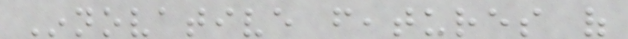Innovative features of
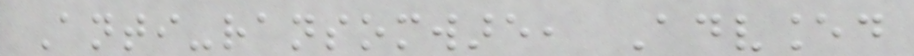Anti-ransomware, Advanced
